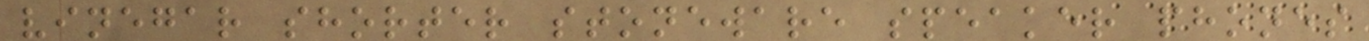vinegar shorter stoneware speaker phones
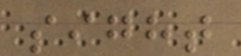sight
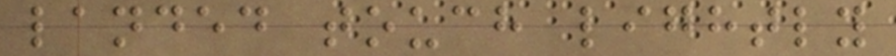landed touch lightly
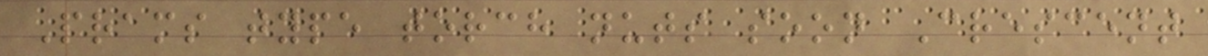Prams type torch nuts soon Crescent
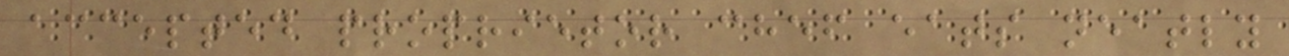accepted proprietor chef eats neatly
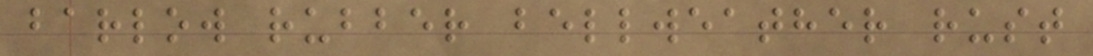barlow rubber bellweather rust
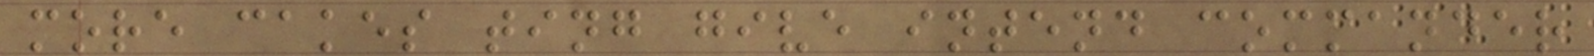more cakes ting give intend commander
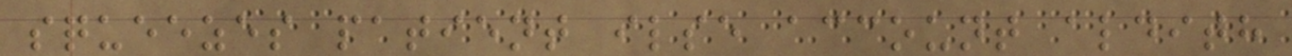squeezes patient ilse account aldith
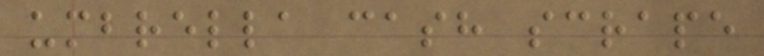umbrella cash scrape
